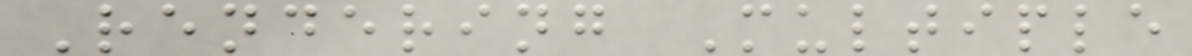Rendering Multiple
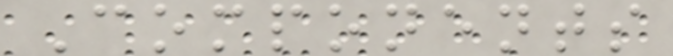Components
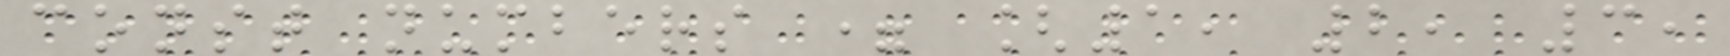const numbers = [1, 2, 3,
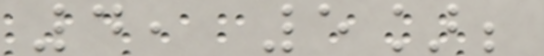4, 5];
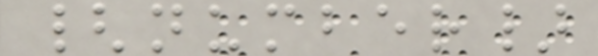{number}
